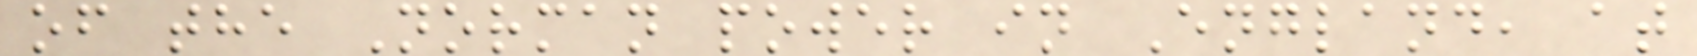of the Norman power in England, at
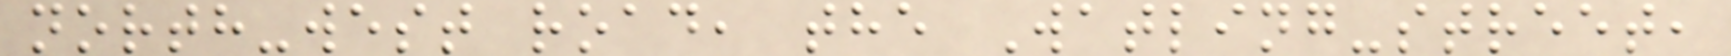north-west road, the Watling-street,
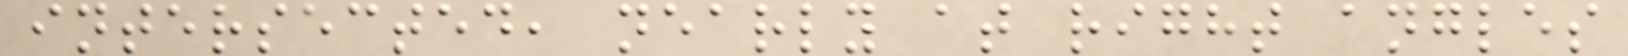intersected, nearly at right angles
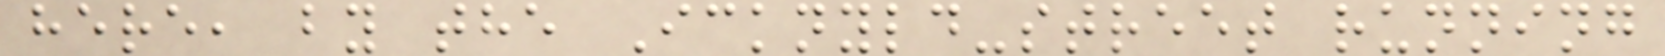here, by the Icknyld-street running
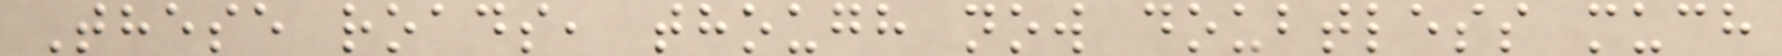These roads, though now doubtless much
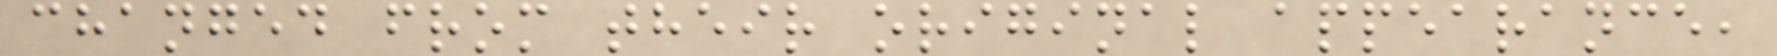changed from their original appearance,
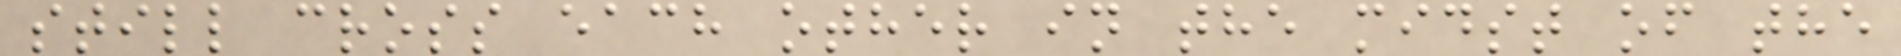still cross each other in the midst of the
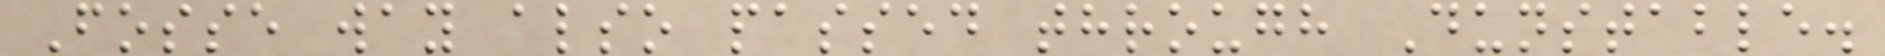Fosse way also passed through Dunstable.
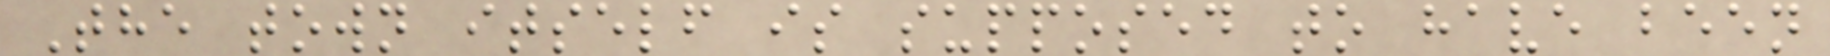The town itself is supposed to have been
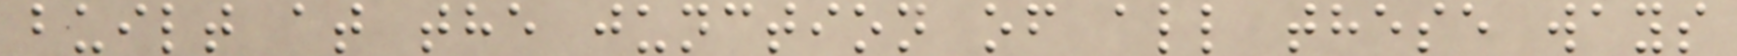built at the junction of all these ways
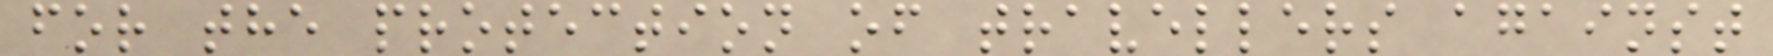for the protection of travellers against
